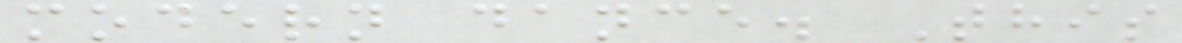modern dance. This
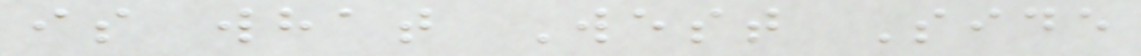is what West Side
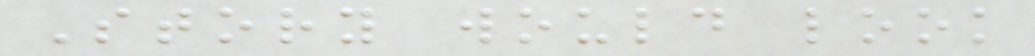Story would look
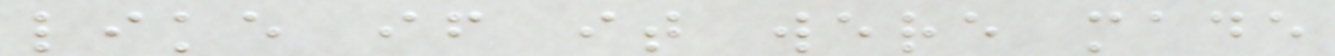like if it were made
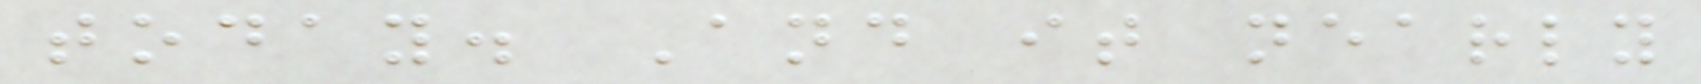today. And it nearly
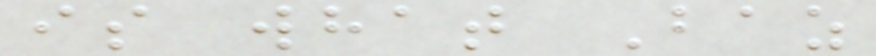is what Baz
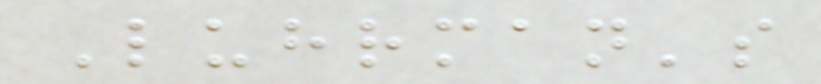Luhrman's
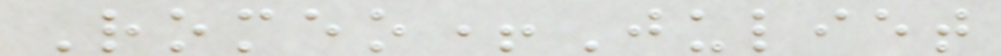Romeo+Juliet
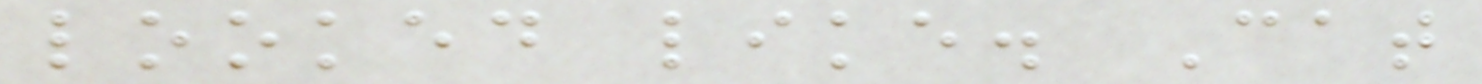looked like. Cat
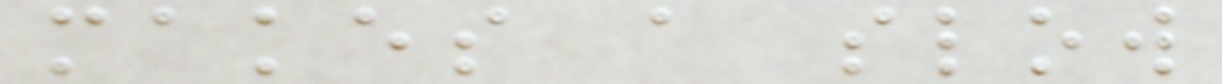makes a slow
